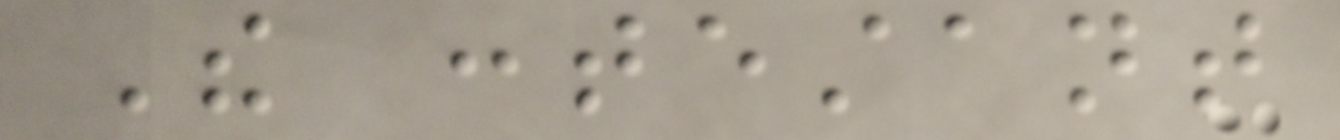The contestant
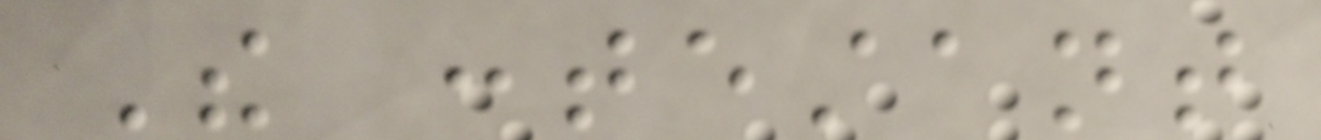The contestant
